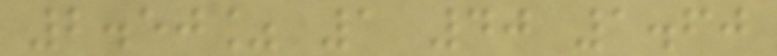2.50% 1 40 1.60
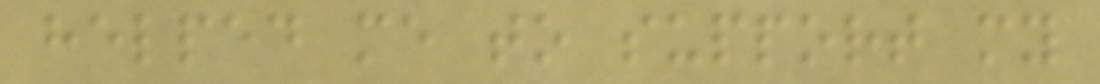helped me to support my
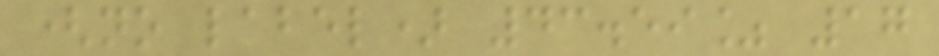(no label) 43.59% 17
